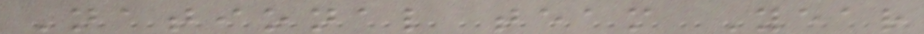National team Year
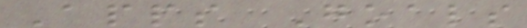Apps Goals
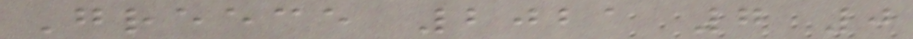Greece 2021 7 0
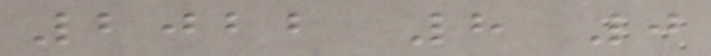2022 8 0
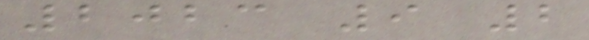2023 9 2
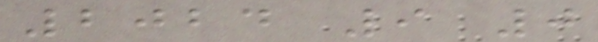2024 9 0
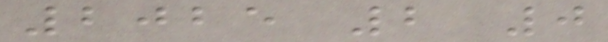2025 2 0
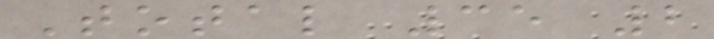Total 35 2
